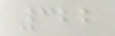322
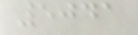5041
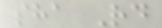sha Rd
